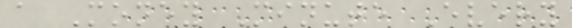a Money Minute Every
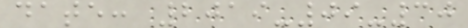date: 2019-09-30
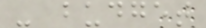- budget
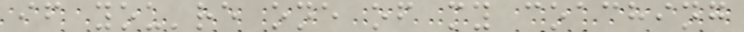if you're one of my coaching
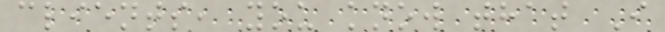clients, you know that I
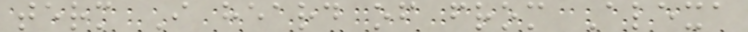term I heard of from Alexa
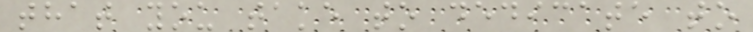that you take to dedicate to
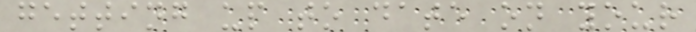getting up to date on your
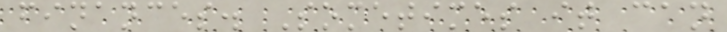finances. Sometimes it can
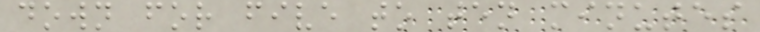down for five to ten minutes
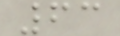63
